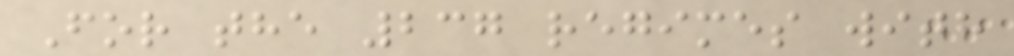For the 237 regimes with
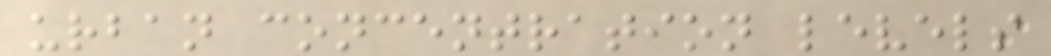urban concentration levels
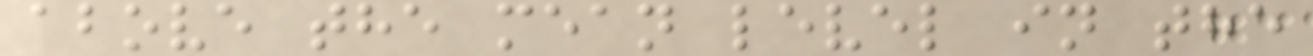above the mean level in the
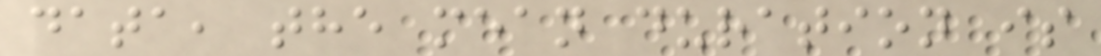data, the mean duration is
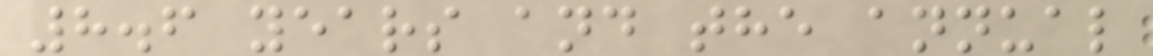8.6 years and the annual
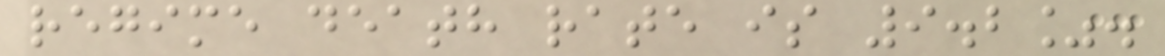regime death rate is 9.2%.
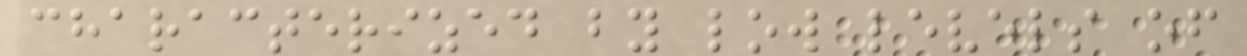characterized by low levels of
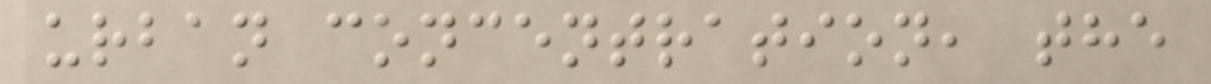urban concentration, the
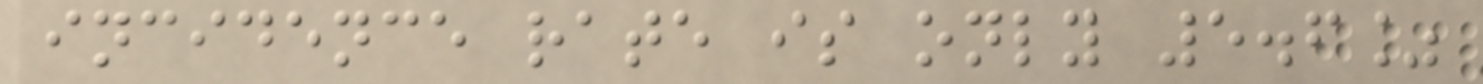incidence rate is only 5.6%
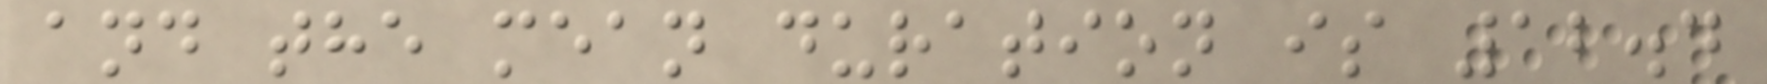and the mean duration is 12.4
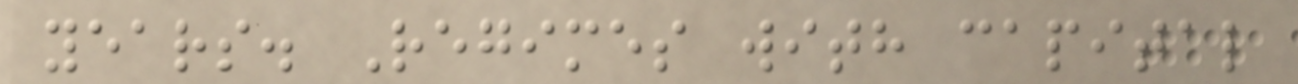years. Regimes with capital
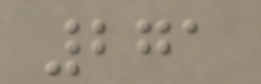271
